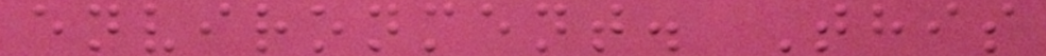environment. This
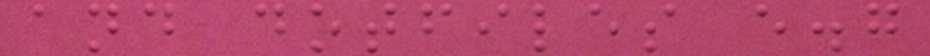and dotfiles e.g
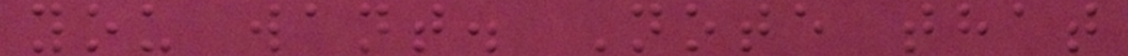you want. Note that
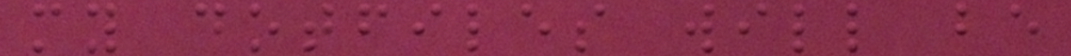my dotfiles will be
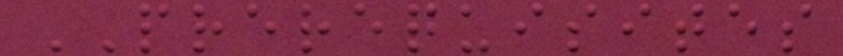PREREQUISITES
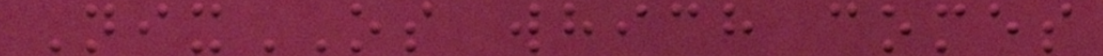NixOS which comes
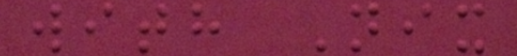with Nix
